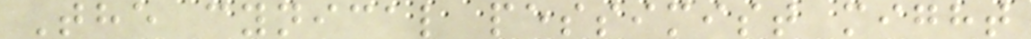The cynical pessimist might
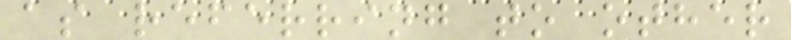as referring to other
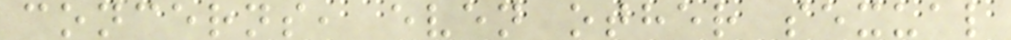concerns, even other sexual
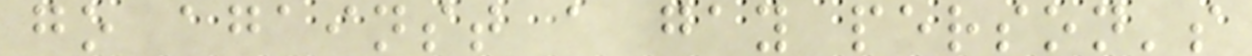go against a gay person's
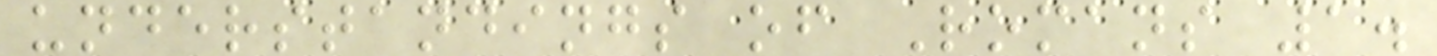understandings of Romans 1.
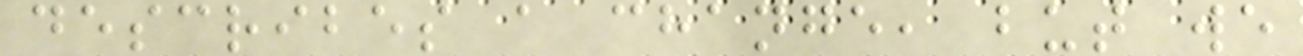describes a change, but we
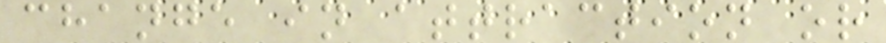change in attraction or
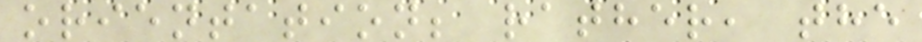orientation; rather, the
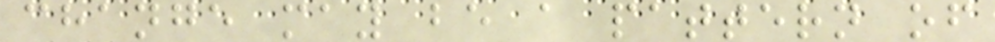change may be a pattern of
